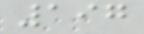197
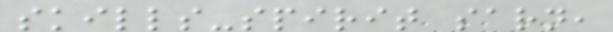skills-spirit sarn,
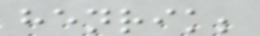henrik;
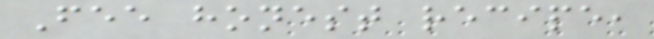Fee honest recipe,
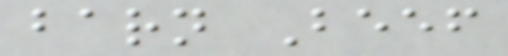barn Beef
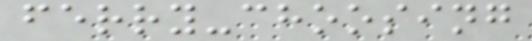ferry-choosing
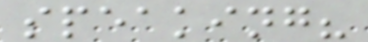speaking?
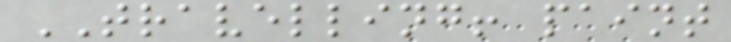TRAVELLING! paint
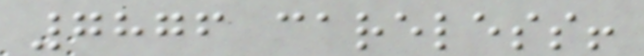7876 careless!
